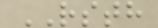RSTH
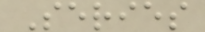Series
